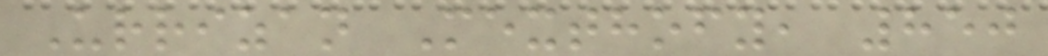Urrizan Mexthofy, 850
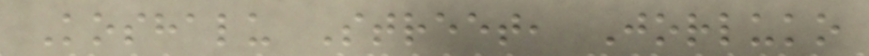Koshalu Street, Jorluko
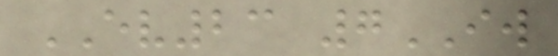EV23 7IW
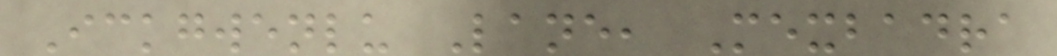Ickgwenlu Lane, Mexbadra
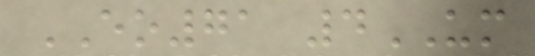EO71 4UM
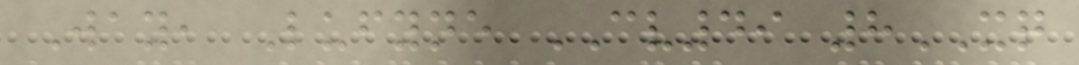Way, Lufyne CV49 8XQ
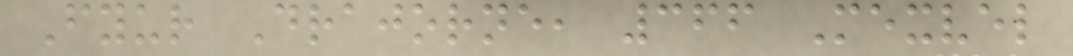Fyur Drajorne, 366 Mexvel
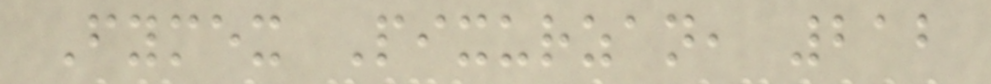Fymex Pixurzan, 212
